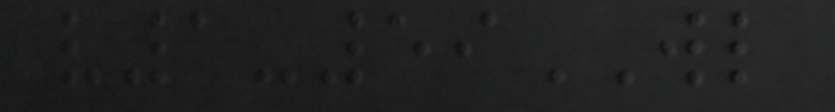v1-59WL
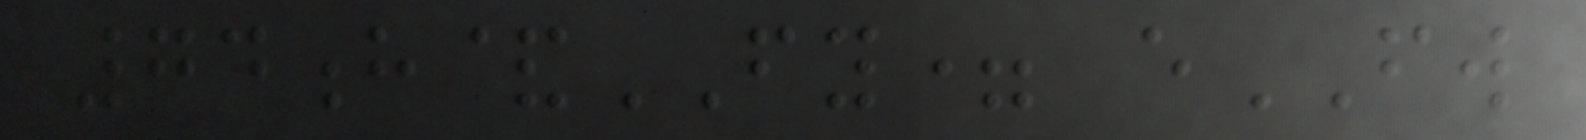74h&FY= eFW
